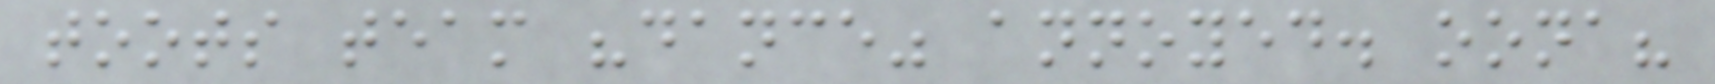toots team "dance" annoyed. oona?
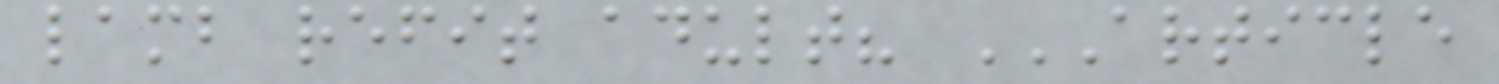lamb refit adult? ARTICLE
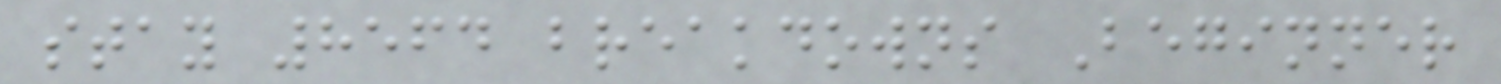stay 8564 breakdowns Beginner
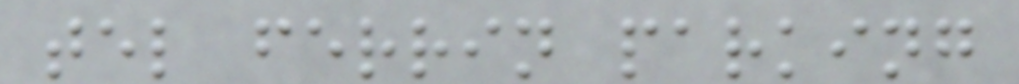tel ferrin parking
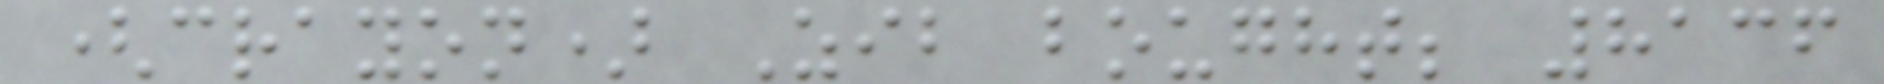(crayon) Zib bought; 8136
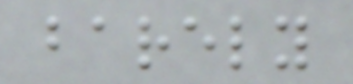barely
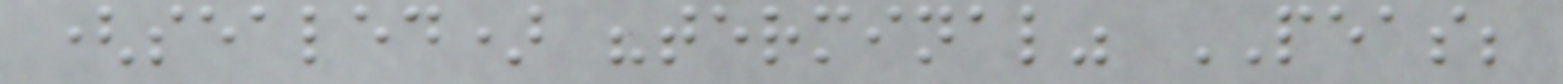(sealed) "terminal" PEAS;
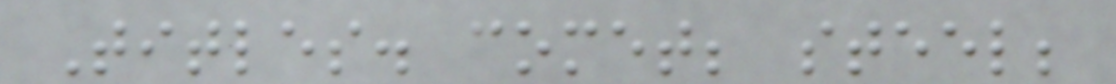Titles. comet; steel;
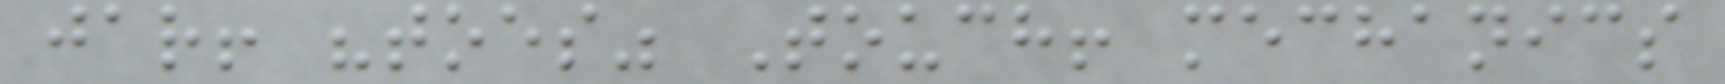jar! "toes" Touch! mechanics
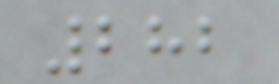282
